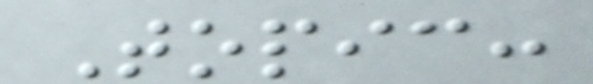Topic:
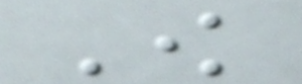Know
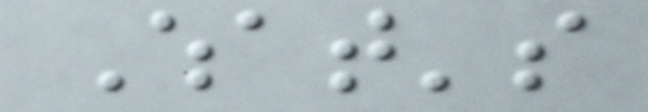What's
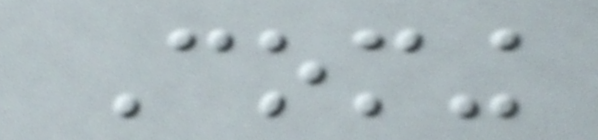Coming
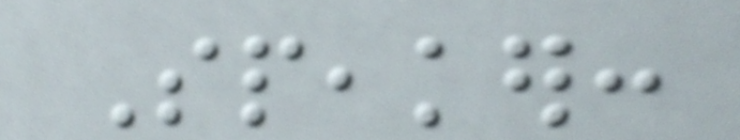Speaker:
